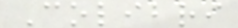Colibri
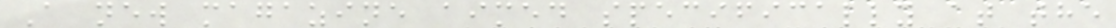A new magazine aimed specifically at the
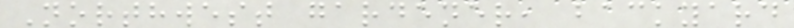Northwest gardener, backyard
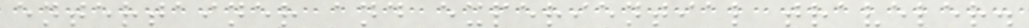entertainer and experiential traveler.
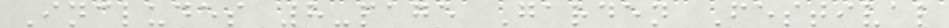Includes 8-page Garden Festival
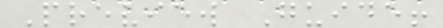Preview Guide!
